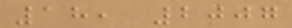18, 2007
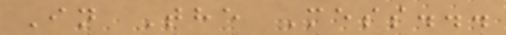In The Mess...
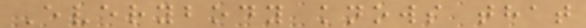Everybody knows that
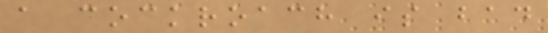a cockroach is bad
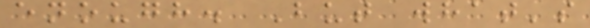enough. But what's
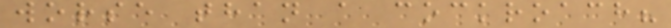worse than a cockroach?
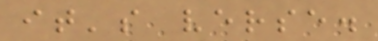it's verse.
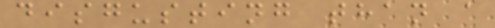disgusting than a
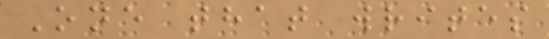One that writes
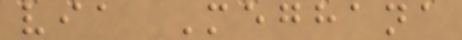via Meghana
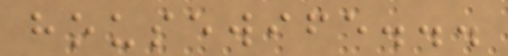housewife...
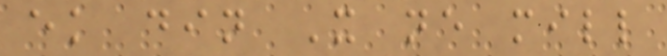ek din X ne mill
